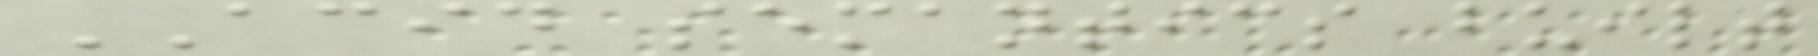ACID semantics built
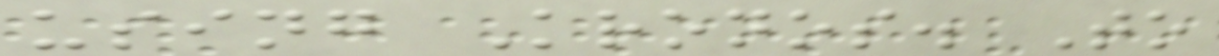using Kronos. To
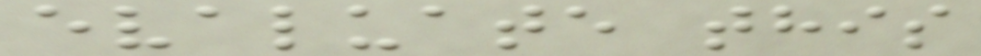evaluate this
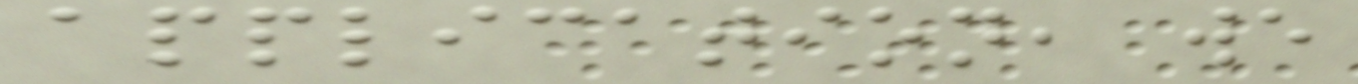application, we
